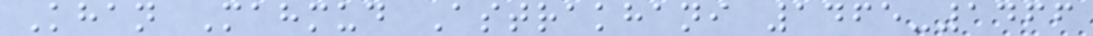Khan Mahmud Astrakhani 1465-1466
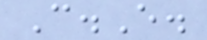C.E.
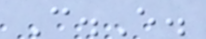C.E.
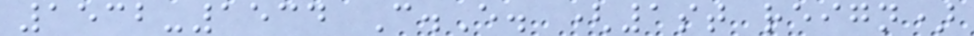1532-1534 C.E. (1st reign)
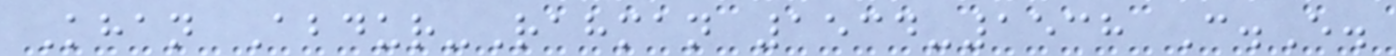Khan Abdur-Rahman 1534-1538 C.E.
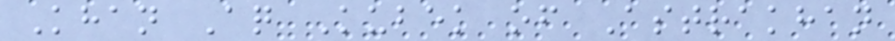Khan Aq Kubek of Astrakhan
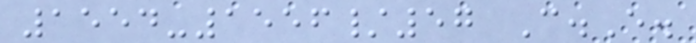1554-1556/57 C.E.
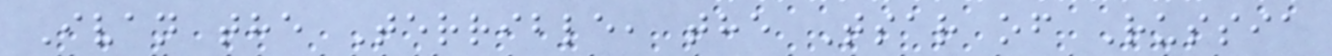Ivan the Terrible, the Tsar of Russia
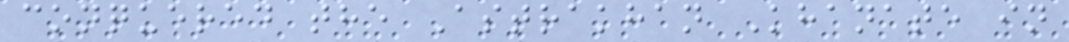conquered the Astrakhan Khanate in
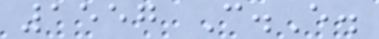1557 C.E.
